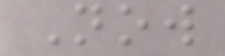Now
